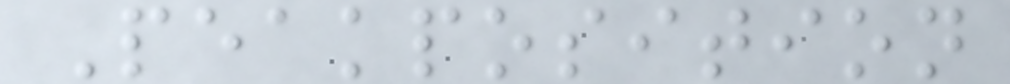Peakposition
